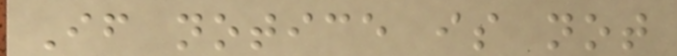If notice is not
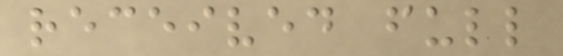received full
